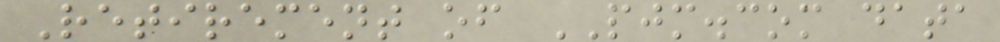Retirement of PJM.com data
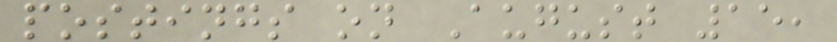postings on August 15,
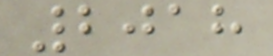2018
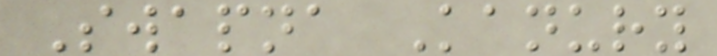Swapna Kanury
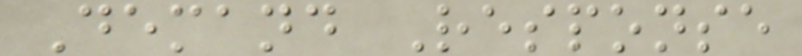Demand Response
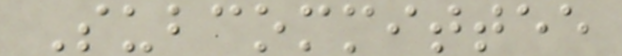Subcommittee
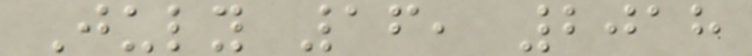July 16, 2018
